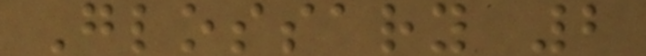Glossary 2
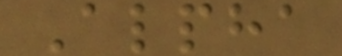Alpha
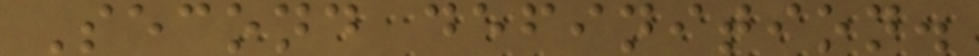Second definition.
